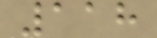118
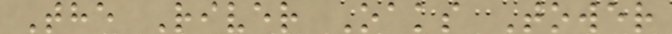The River Oaks Tower
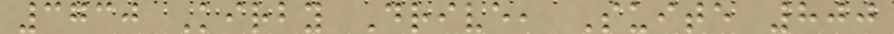3730 Kirby Drive, Suite 800
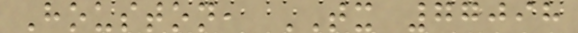Houston, TX 77098
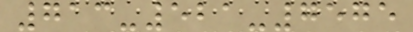713-521-7575
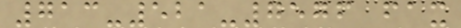713-521-7576 fax
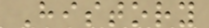History
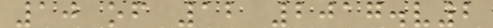10 of 12 2017.v2
